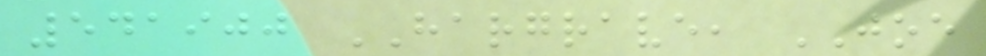541900 HARGRAVE, JOE
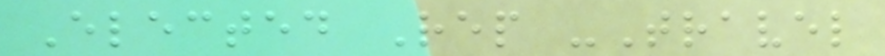Elected Rep -Travel
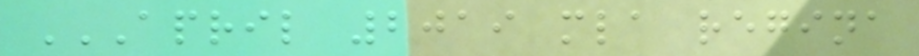APRIL 2019 MLA REGINA
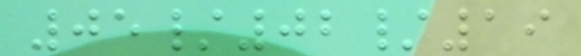05/02/19
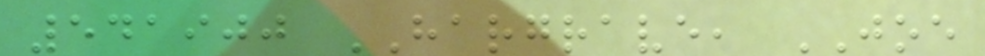541900 HARGRAVE, JOE
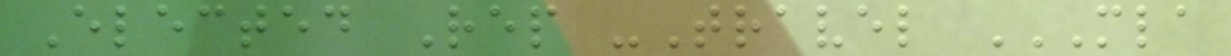Elected Rep -Travel MLA
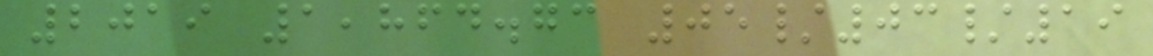2019 1,864.73 05/03/19
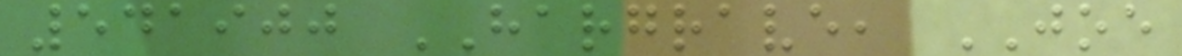541900 HARGRAVE, JOE
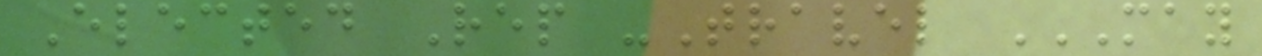Elected Rep -Travel MAY
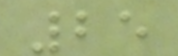25
